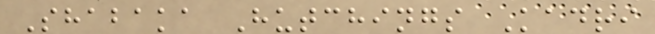Shabaka Hutchings Kadri
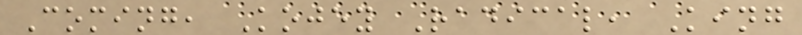Coming, Kojey Radical, King
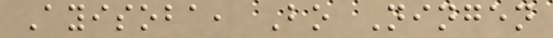Ayisoba, Bo Ningen
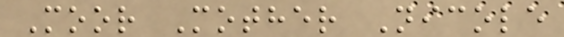Moor Mother Nicole
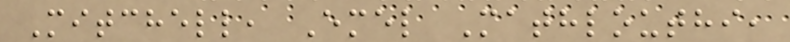Mitchell, Emel Mathlouthi,
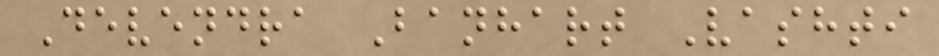Devendra Banhart Vashti
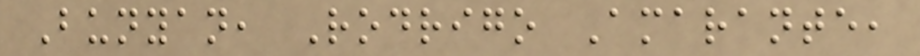Bunyan, Rodrigo Amarante,
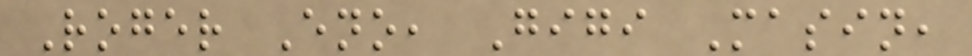Roger Eno, Gigi Masin,
